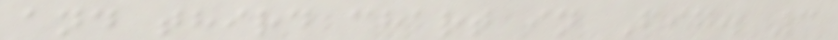and third chart in Fig. 3
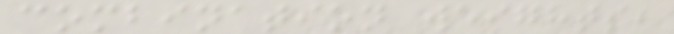combination weights,
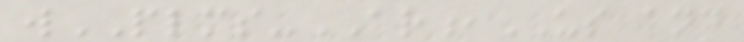wPLMS-AR,US and
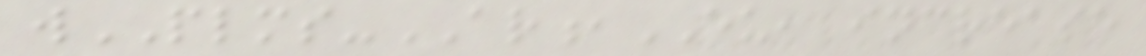wPLMS-AR,EU, increase
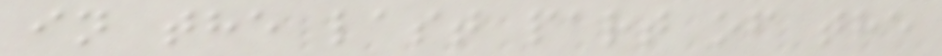in the last part of the
